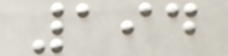194
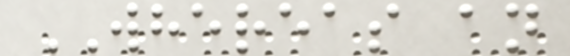WHEREAS an
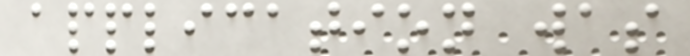application was
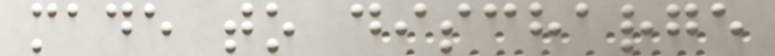made to discharge
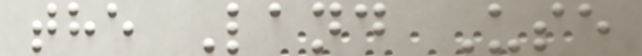the Land Use
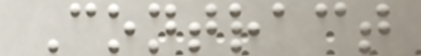Contract
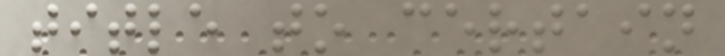title to certain
